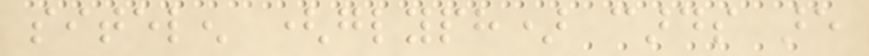sitelen (glyph) cards are
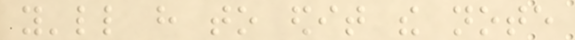you'll have to edit the note
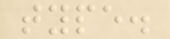type.
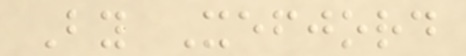By Xefjord
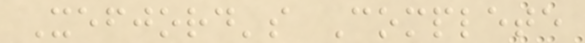Xefjord's Complete
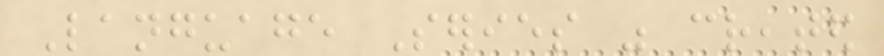Language Series was created
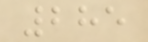285
